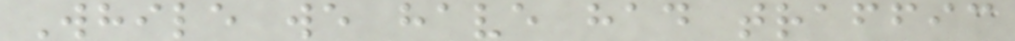While we have had traffic
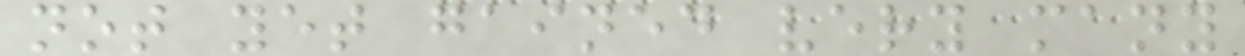not yet gained very many
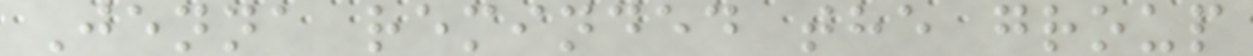Jenna reminded the group
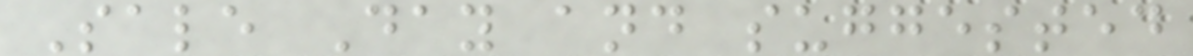Sale Day and suggested
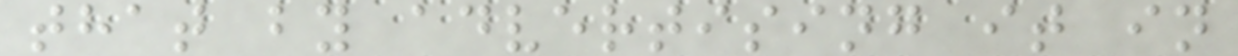that by advertising it in
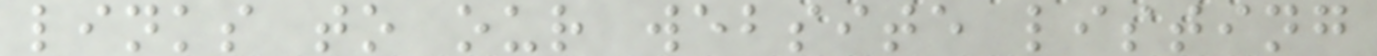links to our website listing
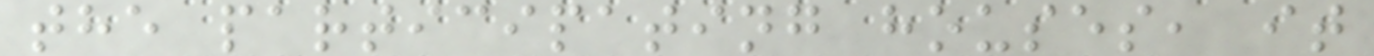the participating houses, it
